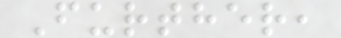Further,
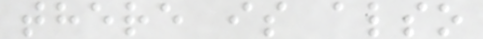there is also
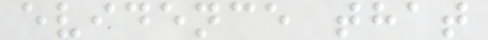evidence that
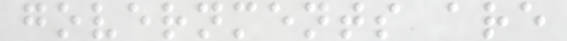governments are
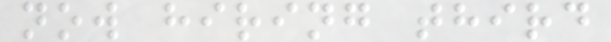now hiring third
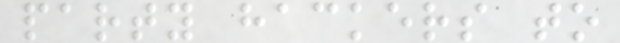party hackers to
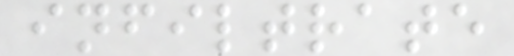infiltrate
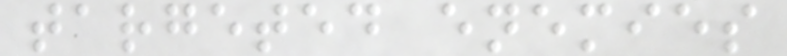targeted enemies
